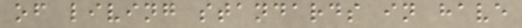of living standards in have
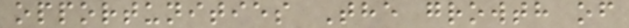opportunities The growth of
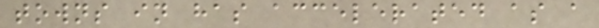towns in has accelerated as a
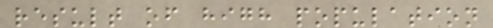result of high population
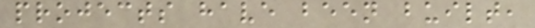projects have been built,
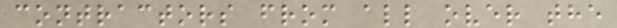contractors from all over the
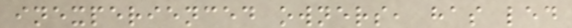inexperienced owners, has led
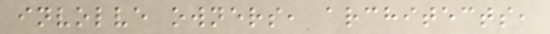involve owners, architects,
